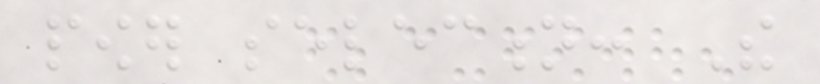power selection: The
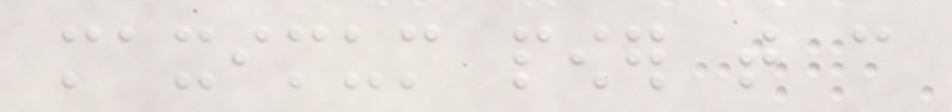maximum power that can
